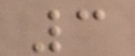3
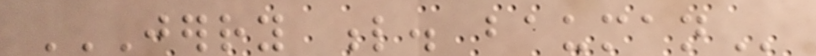JERRY L. BAUMAN
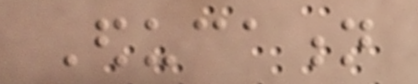Education
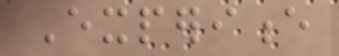Experience
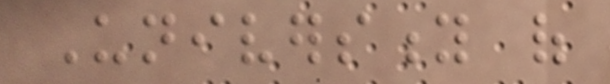University of
